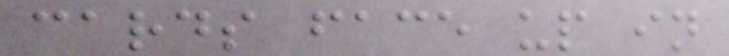cards face up in
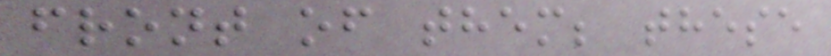front of them; these
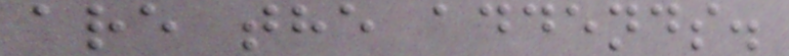are the addends.
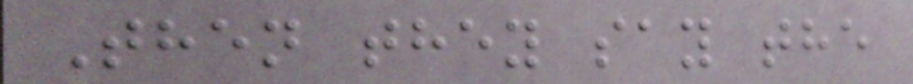Then they say the
